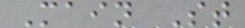Main St
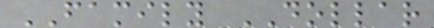FAMILY DOLLAR
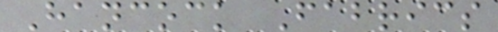Hancock Fabrics
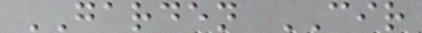GARDEN CIR
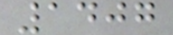1407
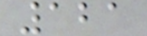121
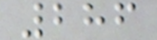286
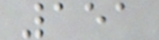151
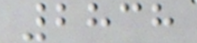2838
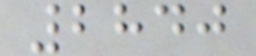2840
